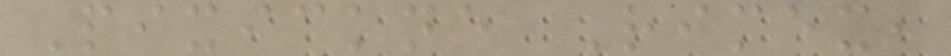Pixickne Rimex,
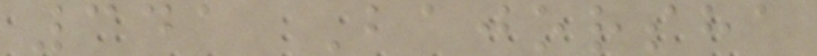341 Bajorsha
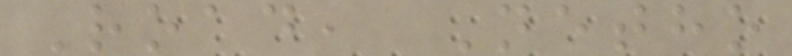Road, Netho
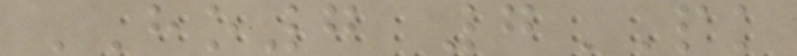HO7 7PK
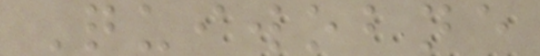Quiwobne
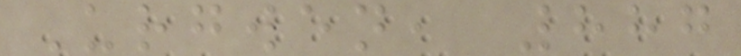Urgwen, 887
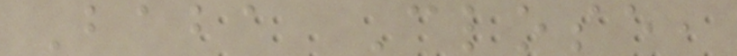Baba Close,
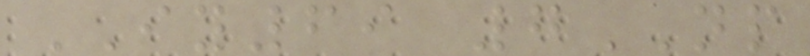IY69 7NP
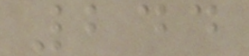244
